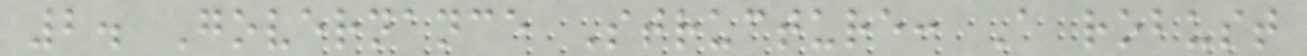2. Governance Structure: A robust
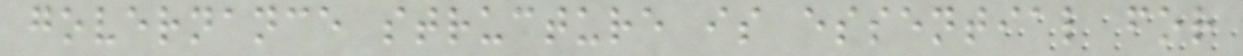governance structure is essential for
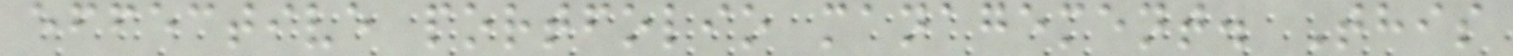effective portfolio management. This
